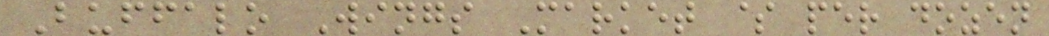Buffalo Wings Market $ per dozen
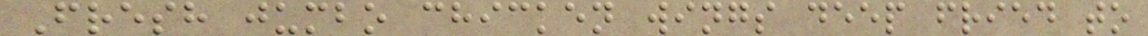Fresh jumbo chicken wings deep fried to
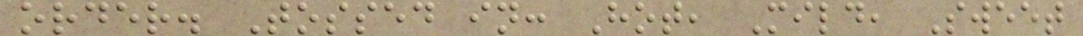order. Tossed in: Hot, Mild, Sweet
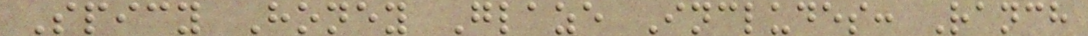Spicy Honey Glaze Includes: Ranch
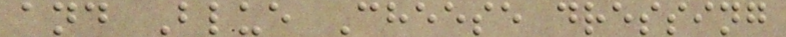and Blue Cheese dressing
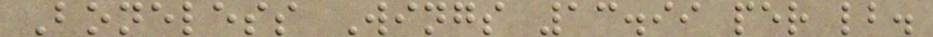Boneless Wings 13.99 per lb.
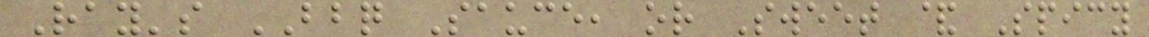Ray's BBQ Sauce, or Sweet & Spicy
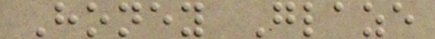Honey Glaze
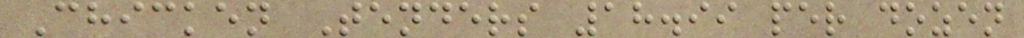Chicken Tenders 18.99 per dozen
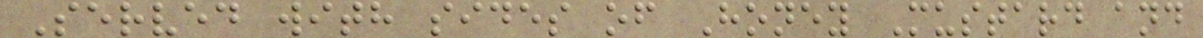Served with sides of Honey Mustard and
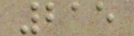215
